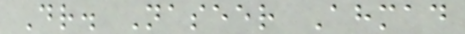Dr. Naseer Ahmad
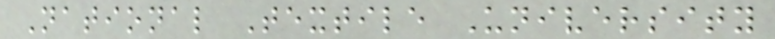National Textile University
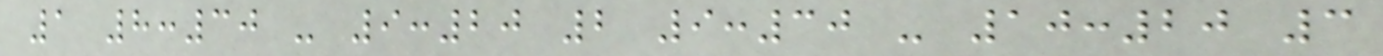1 8:30 - 9:20 2 9:30 - 10:20 3
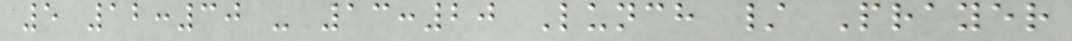5 12:30 - 13:20 Lunch / Prayer
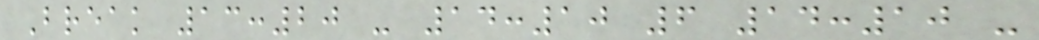Break 13:20 - 14:10 6 14:10 -
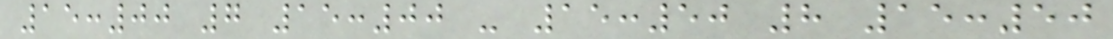15:00 7 15:00 - 15:50 8 15:50
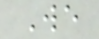We
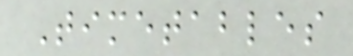Timetables
